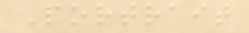Portrait
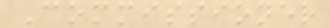Commissioner
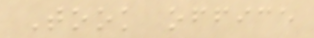Took office
